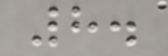8.
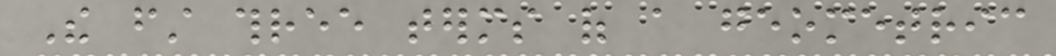The first three terms of a geometric
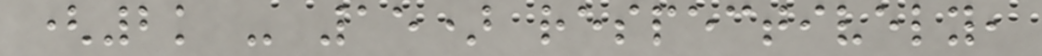(2k - 15) respectively,
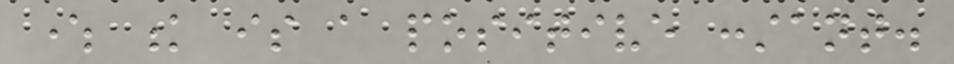where k is a positive constant.
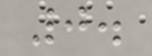0.
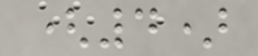(4)
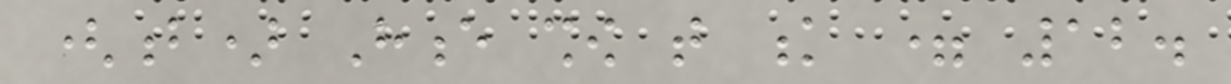(b) Hence show that k = 12.
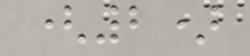(2)
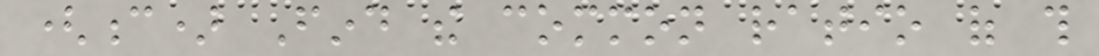(c) Find the common ratio of this
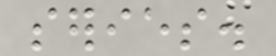series.
